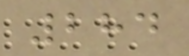284
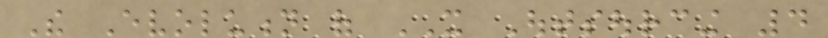The Evolution of IT Outsourcing 4
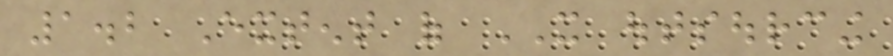1.2 Extent of IT outsourcing
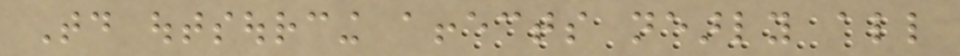Today outsourcing affects nearly all
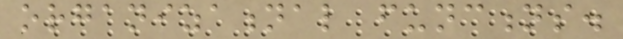organizational functions.
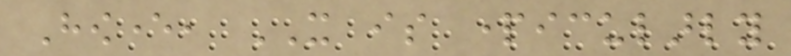However, IT is particularly
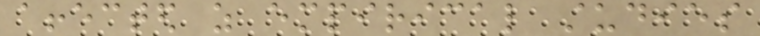affected as empirical studies
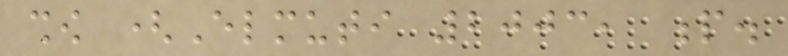show (Elmuti 2003, p.
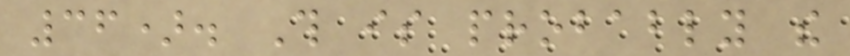36). This is probably the
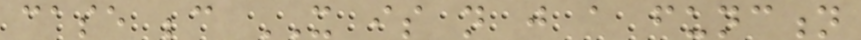case because IT is not just a function
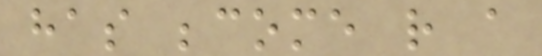has become rather a
